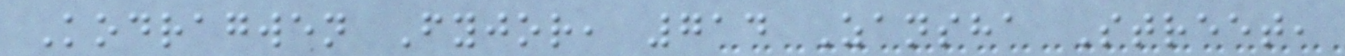Kodragwen Fyjor, 714 Zansha Street,
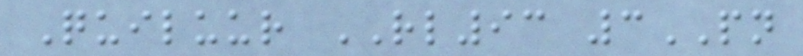Quiluur RL93 3PN
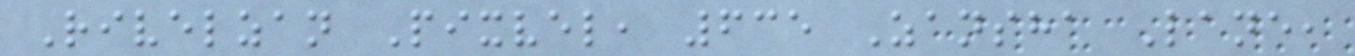Rivelzan Pixvel, 635 Zansha Lane,
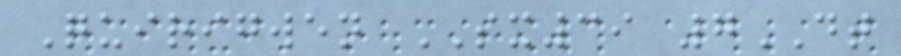Quirigwen SX39 7DT
